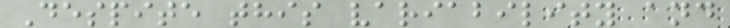Despite this variability and
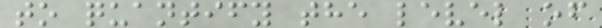to quantify the level of
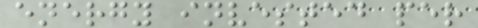energy invested per
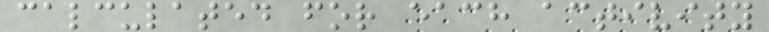calculated for each activity
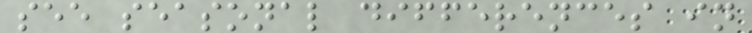see seasonal differences in
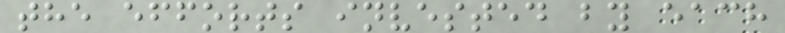the efforts invested by each
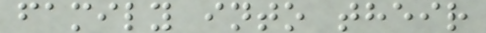family into their
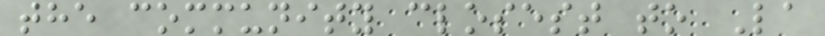the community closest to La
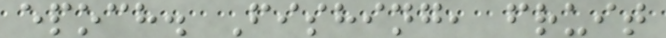epoch. Fishing, fruit
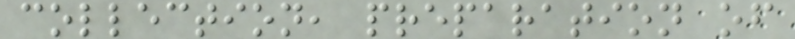collection, preparation of
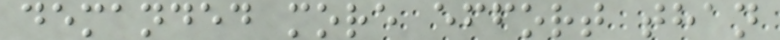demanded more effort than
